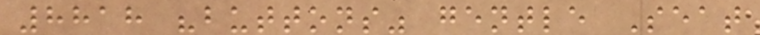8818 "buttons" gentle Seat
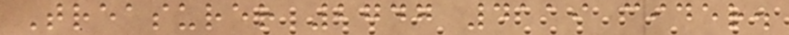Treasurer 2747 4119 cider.
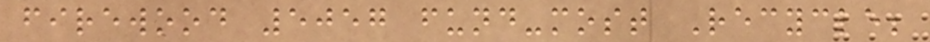firewood 5057 fund-most Recycle;
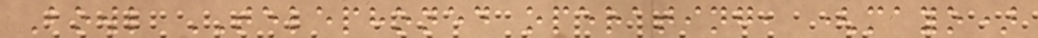Bowl TELEPHONED operating, (mayo)
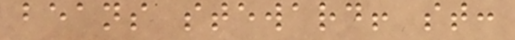beans steward! st:
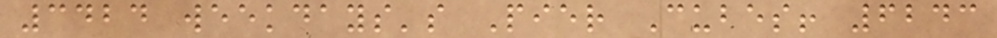3424 weekdays's Pier Cubes! 6243
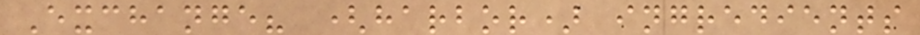Exchange? (harbor) ingredients
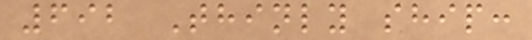692 Thinly ship:
